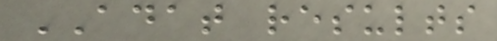ADAT results
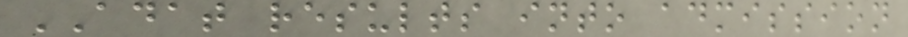ADAT results into admission
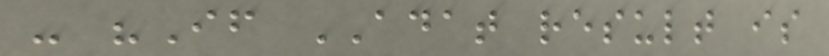- "If ADAT result is
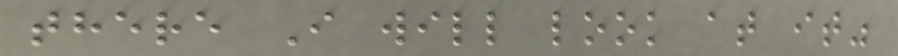there I will look at it"
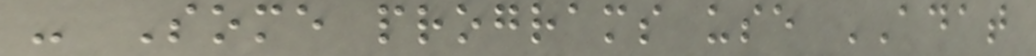- Some programs use ADAT
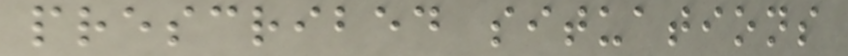prescribed situations
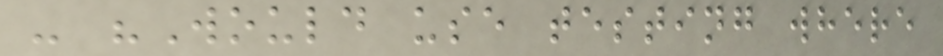- "Would use testing where
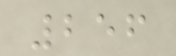256
